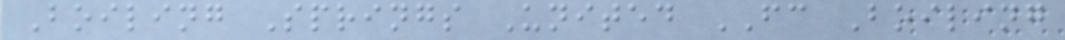Boiling Springs United FC Boiling
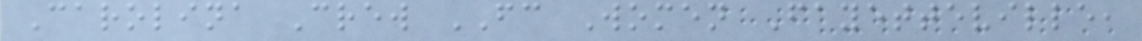Carolina Crew FC Women Fayetteville,
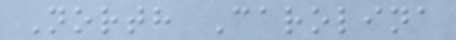North Carolina
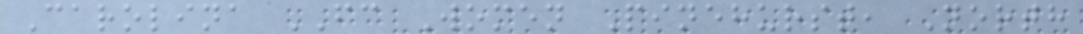Carolina FC Women Pinehurst, North
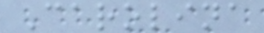Carolina
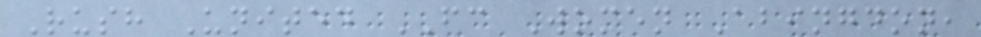Rush United FC Women Abingdon,
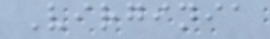Virginia
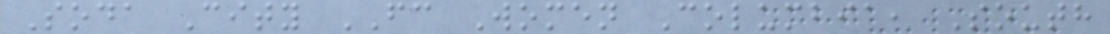Soda City FC Women Columbia, South
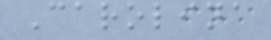Carolina
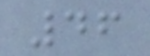46
